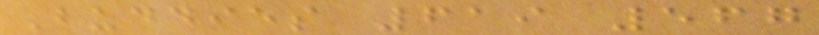Buddies 619 567
